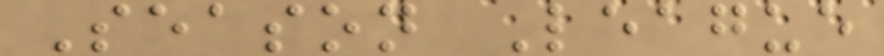Season League
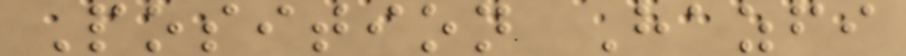Position Hazfi
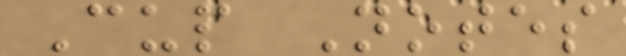Cup Notes
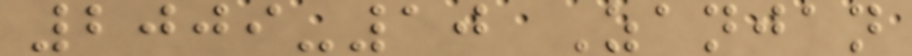2009-10 Zanjan
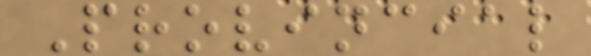Provincial
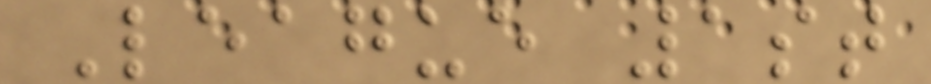League 1st
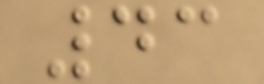43
